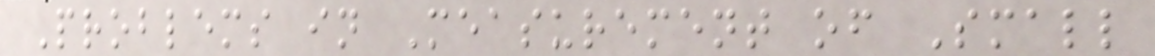Problems in Measurement of Small
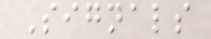Signals
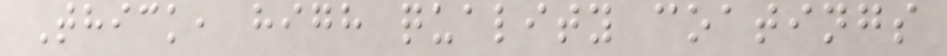Thick, high quality coatings
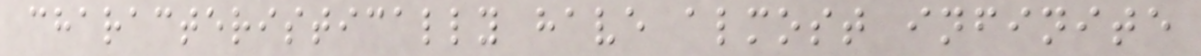characteristically have almost infinite
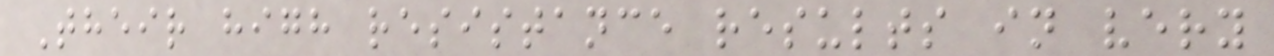Their high resistance results in very
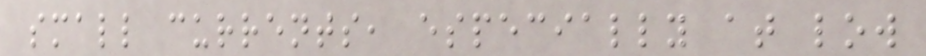small currents, especially at low
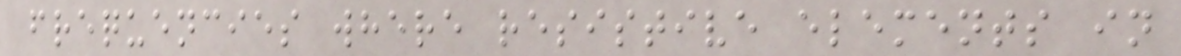frequencies where resistive elements in
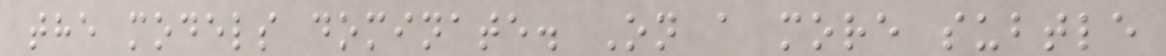the models dominate. On a more subtle
